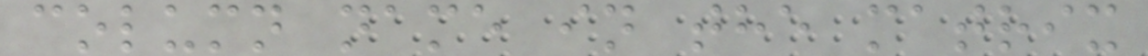column name in the matrix
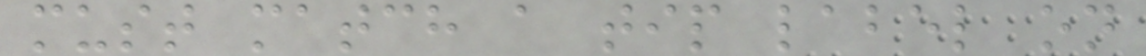must match a tip label on
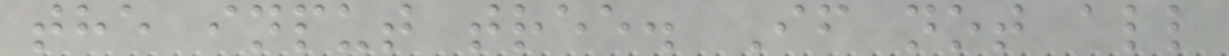the input tree. If not all
